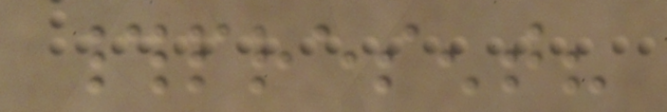#present?
